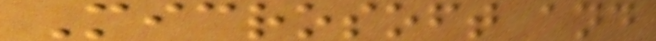Microsoft and
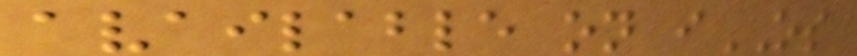available on iOS
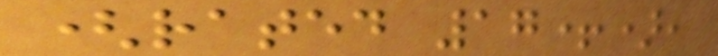(rated 17+),
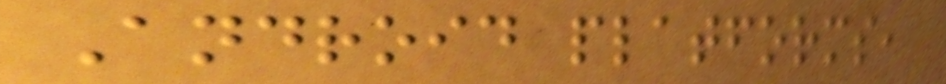Android platforms,
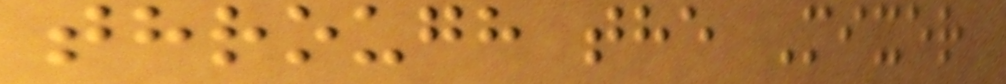through the Mixer
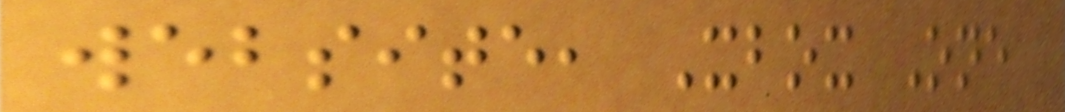website, Xbox One
